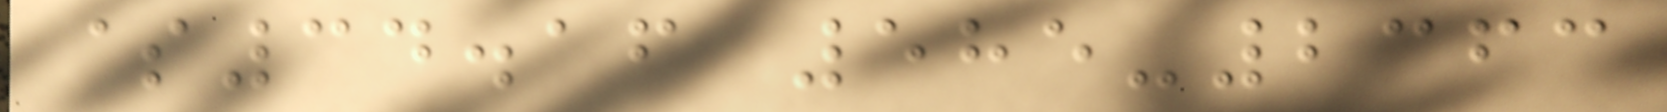$34.16 585-2363
